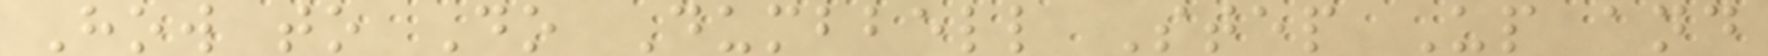How to Do Dumbbell Step Up and
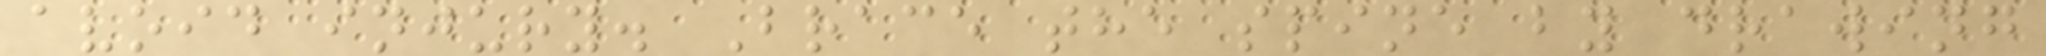avoid injury. Brace the spine by drawing
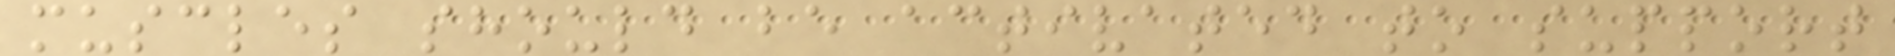muscles should be activated to support
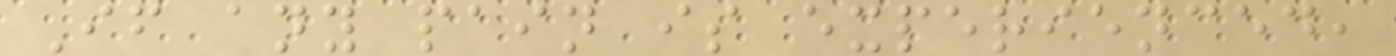If any pain is experienced,
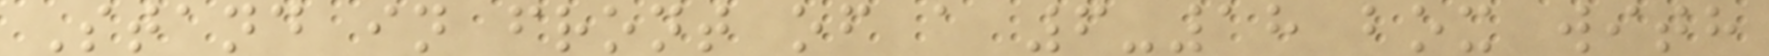Stand in front of a 6-18 box with
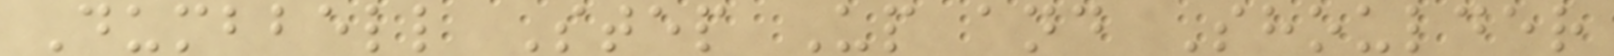Dumbbell Step Up and Shoulder
